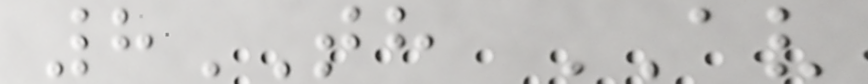8TH AV
